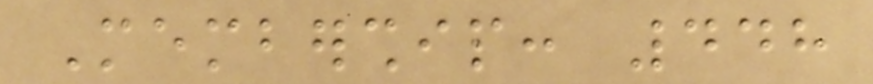Membership: 448
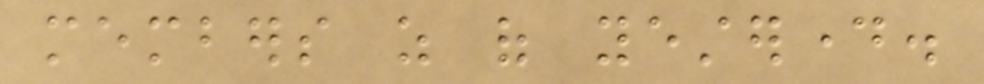members as of yesterday.
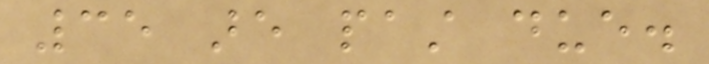35 are past due.
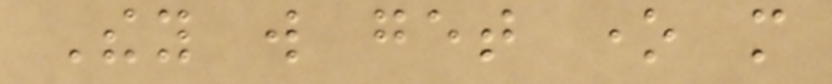They will get one more
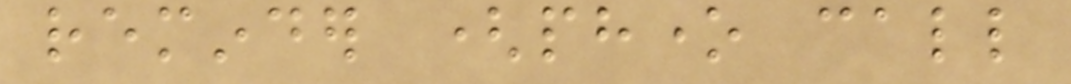reminder (phone call
